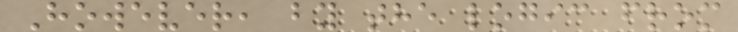However, by the logic from
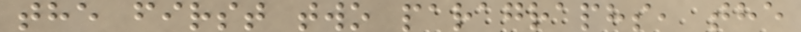the first two paragraphs, the
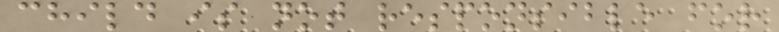child is not responsible for
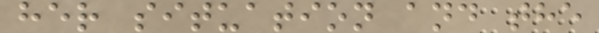her situation and the
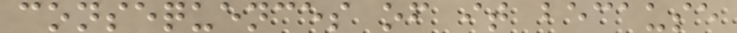consequences of it because
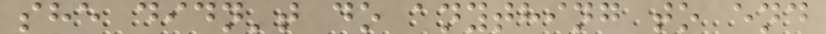she didn't do anything to end
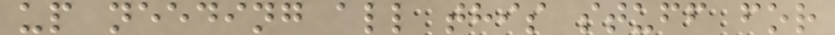up needing all this stuff for
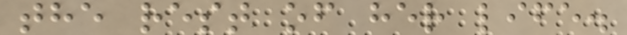the rest of her life.
